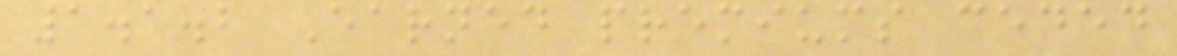1.1.2 Earned premiums ceded
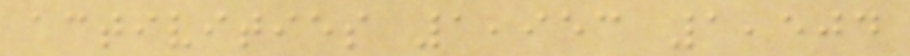activities 1,953 1,504
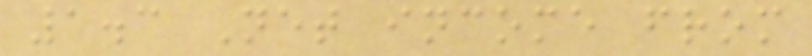1.3 Net income from
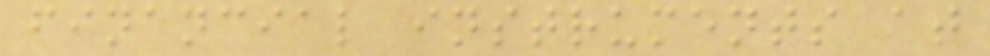financial instruments at
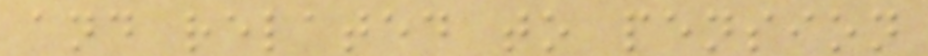and related to pension
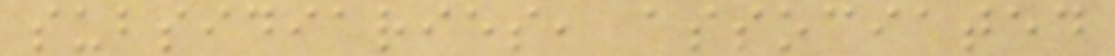subsidiaries, associated
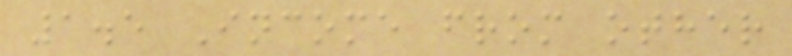1.5 Income from other
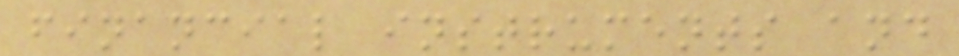financial instruments and
